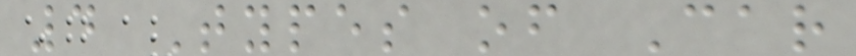4 Types of Car
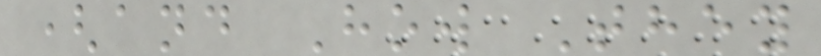(and How They
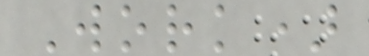Work)
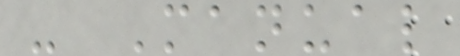- Manual
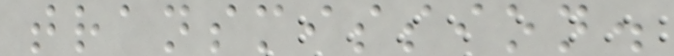transmission.
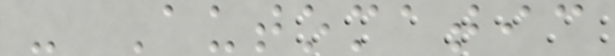- Automatic
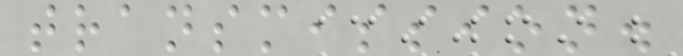transmission.
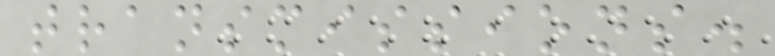transmissions.
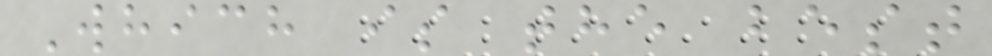Which is the best
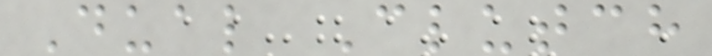Dual Clutch
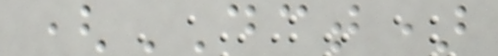(DCT)
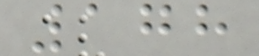178
